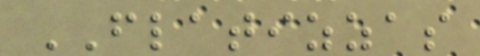FLATIZZAS
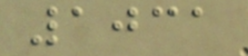1031
